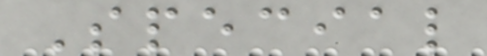Special
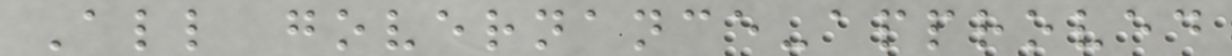All governance-approved
